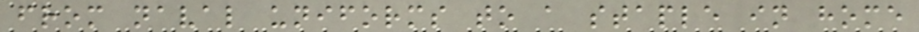from naval uniforms to a staple in home
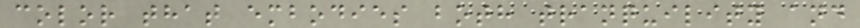color that embodies both tranquility and
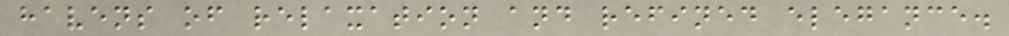havens of relaxation and refined elegance.
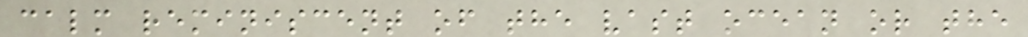calm reminiscent of the vast ocean or the
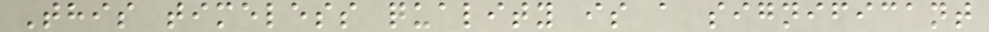This timeless quality is a significant
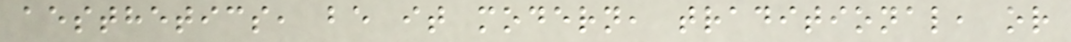aesthetics, be it modern, traditional, or
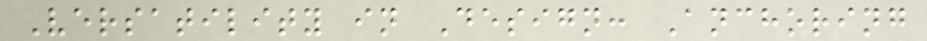Versatility in Design: Anchoring
